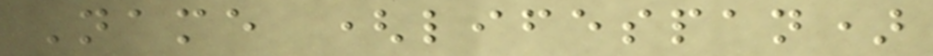Name (lifespan)
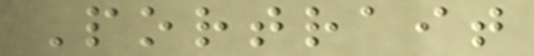Portrait
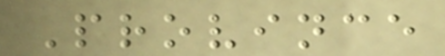Province
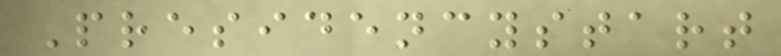Presidencystart
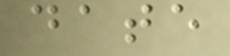date
